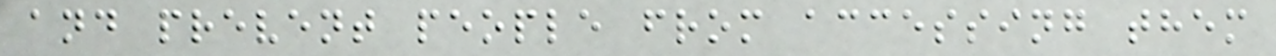and prevent people from accessing them
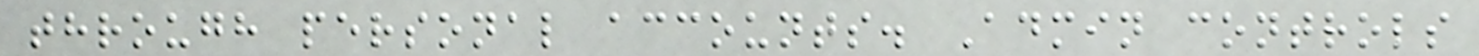through personal accounts. Admin controls
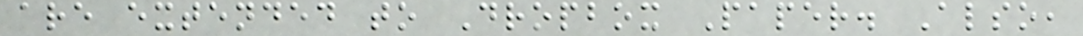are extended to Dropbox Paper. Also,
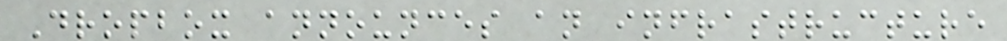Dropbox announces an infrastructure
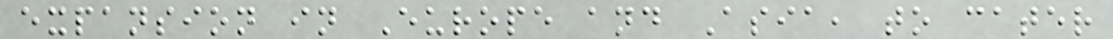expansion in Europe and Asia, to cater
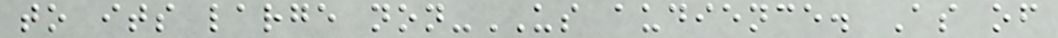to its large non-US audience. As of
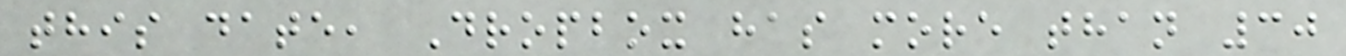this date, Dropbox has more than 30
